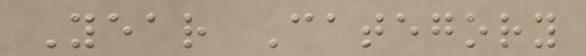Year Category
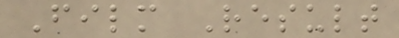Film Result
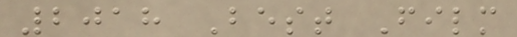2018 Best Film
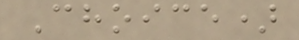Choice)
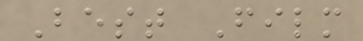Best Film
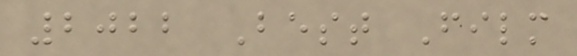2022 Best Film
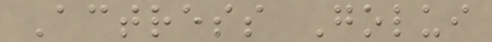Actress Golui
